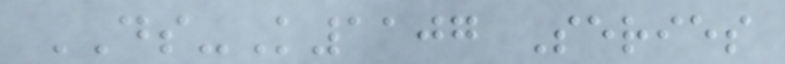DS-K1107 Series
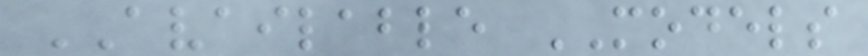AVAILABLE MODELS
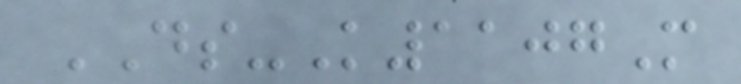DS-K1107M
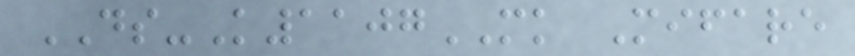DS-K1107MK Mifare
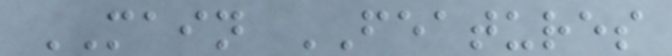MAIN FEATURES
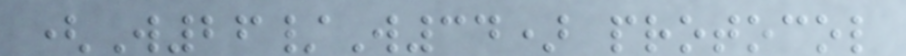(W26/W34) protocol
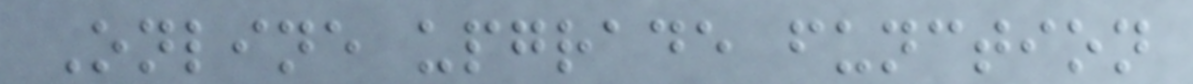Online upgrade function
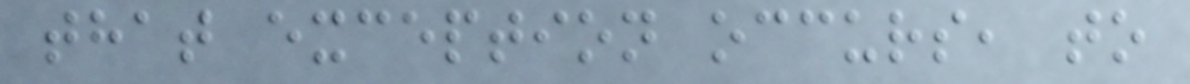that exception occurs, to
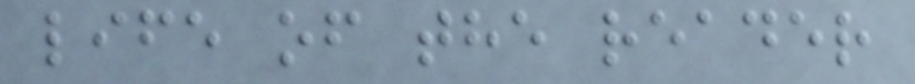life of the reader
